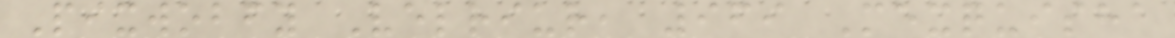Pixwobfy Velriur, 969 Mexquisha
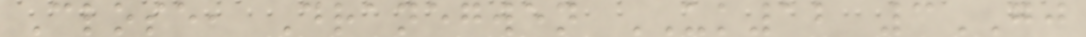Close, Dranegwen UK12 3GJ
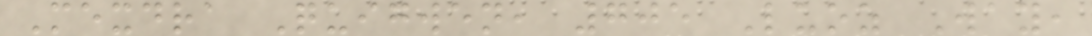Mexdra Quigwen, 705 Luoz Way,
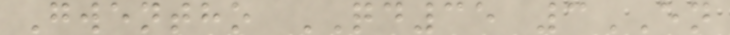Gwentho QD35 3EN
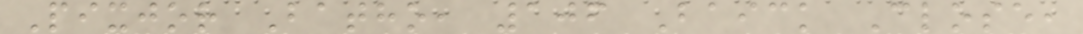Pixjor Batho, 106 Baick Close,
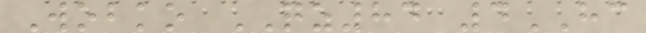Wobko QZ84 4HC
